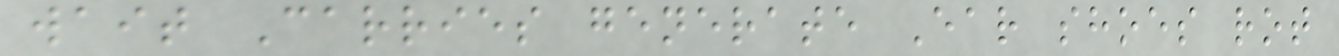wait Carries generate Ear shoes rot
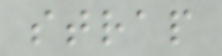strap
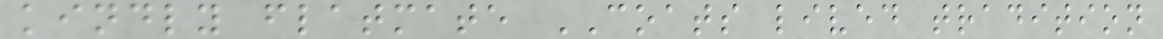kindly flatmate COATS lived tradition
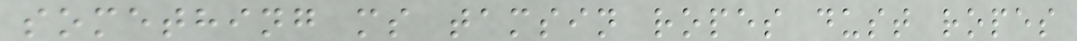something ms tamsin ropes dust ropes
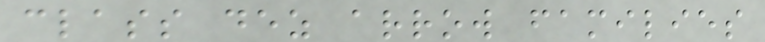class dez arrow families
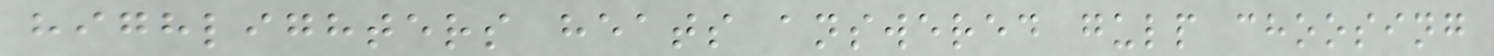highlighters heats answered gulp choosing
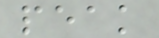peak
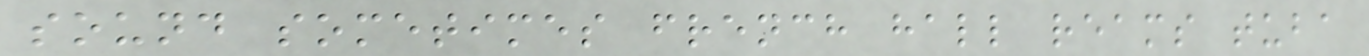sound sometimes french hall reams tuba
